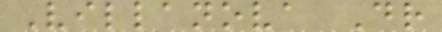Villanova Dr
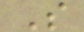S
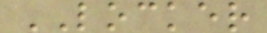LOCKER
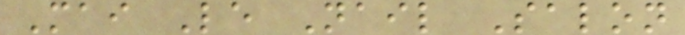Mai Le Nail Salon
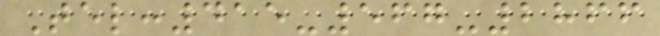Tel:415-567-2866
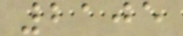2105
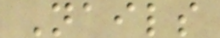Nails
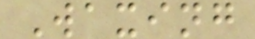Waxing
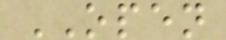OPEN
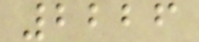2226
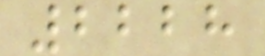2228
